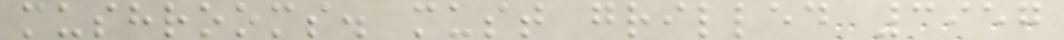mushrooms. must grilled 3957
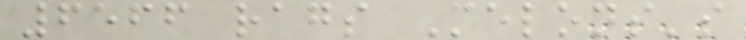6566 rags Melons's
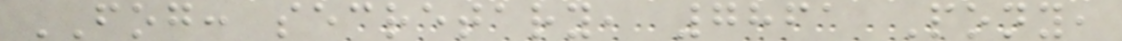FOG: secretary, 7861 Pony,
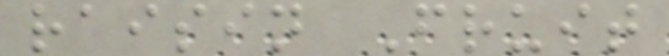raisin Fruit
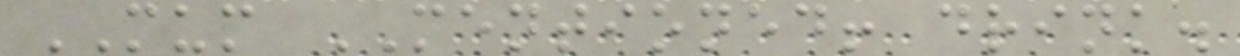MUM MENTIONED! drink.
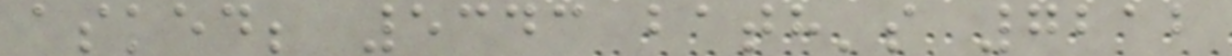asked; 5343 bath's 7212
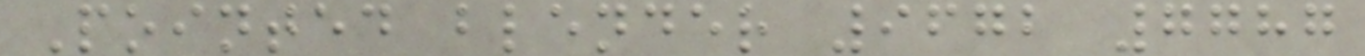Pointed blender 9672 7787
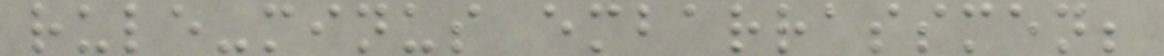rule-minus embarrassmen;
